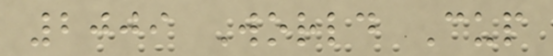2009 World Cup
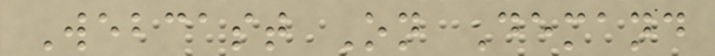Webcast On Demand
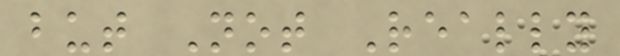but Not Really
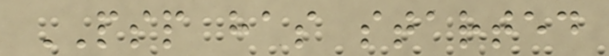PSP has started
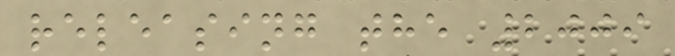releasing the 2009
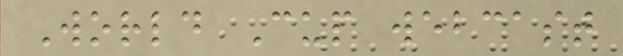World Cup webcast
